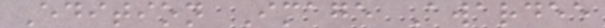Edition Image Awardee
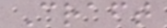Craft
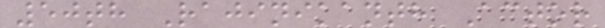50th Rajinikanth Actor
